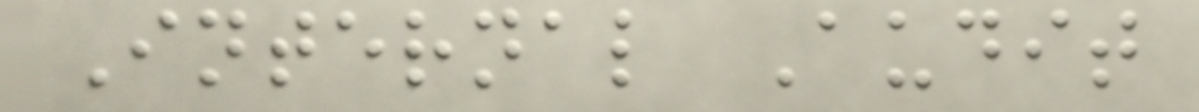Internal Audit
